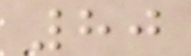80
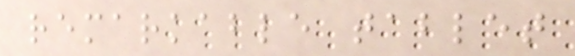remarkable tablet
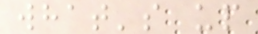what's up
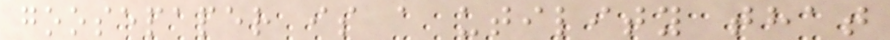goosepaper is a utility that
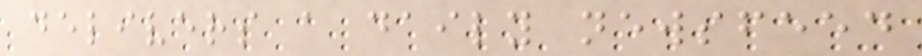delivers a daily newsfeed
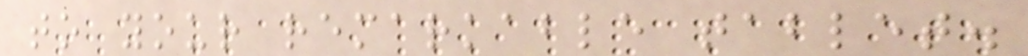to your remarkable tablet.
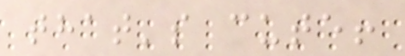that's cute!
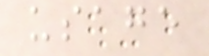usage
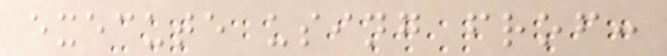execute using frof:
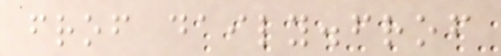frof daily.frof
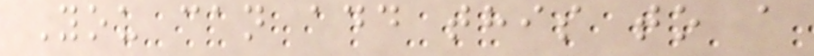You can add this to a
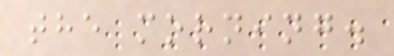the morning.
